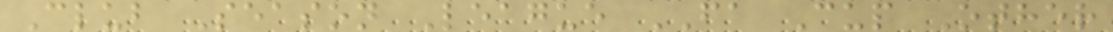Club Season League FA Cup Other
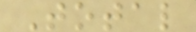Total
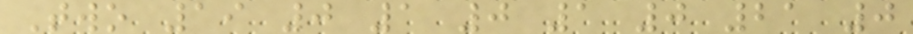Two 19 0 1 0 1 0 21 0
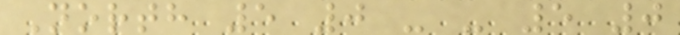North 5 0 - - 5 0
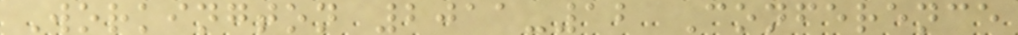Workington 2011-12 Conference
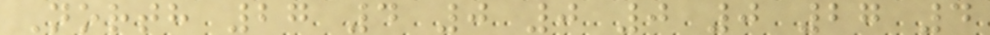North 27 4 0 0 0 0 27 4
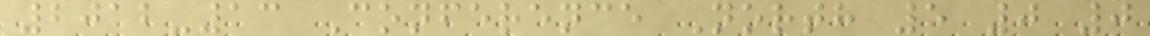2012-13 Conference North 5 0 0
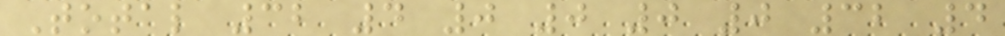Total 32 4 0 0 0 0 32 4
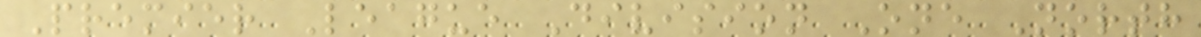Premier League Division One North
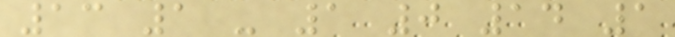13 1 - 1 0 14 1
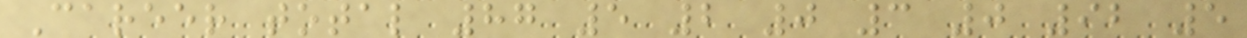Career total 87 5 2 0 3 0 92 5
